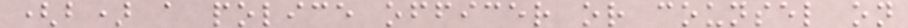(b) a police officer or counsel on
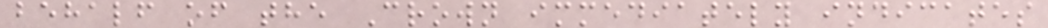behalf of the Crown immediately indicates
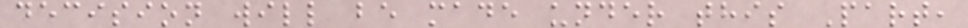decision will be made under this Part,
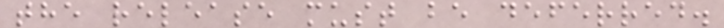the release must be deferred.
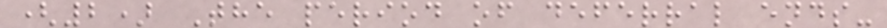(2) The period of deferral ends-
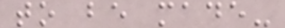to be made-
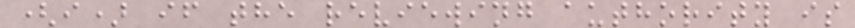(i) if the reviewing authority is
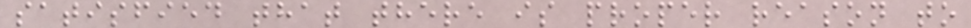satisfied that there is proper reason to
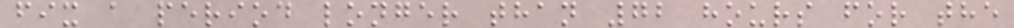fix a period longer than 72 hours for the
